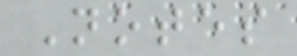Notes
